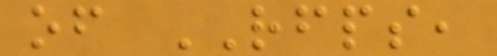of RFPS,
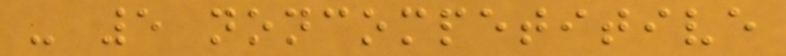- 5 noncompetitive
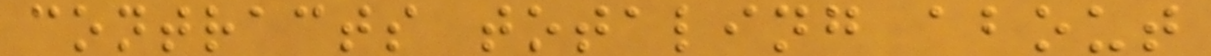contracts totaling about
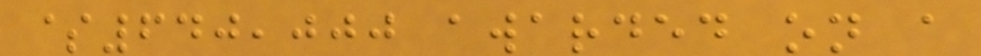$640,000 awarded on a
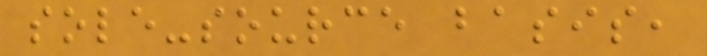sole-source basis,
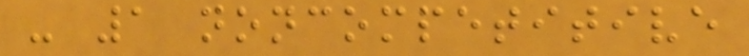- 1 noncompetitive
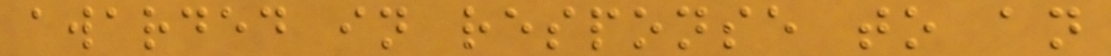awarded in response to an
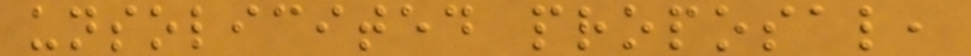unsolicited proposal,
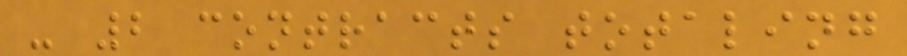- 2 contracts totaling
